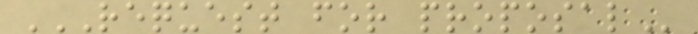REQUEST FOR PROPOSAL
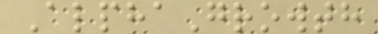AlphaGrowth
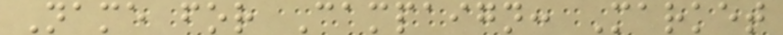Name for Campaign: Market
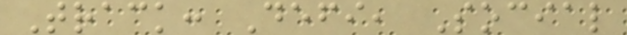Track: Defi, Social
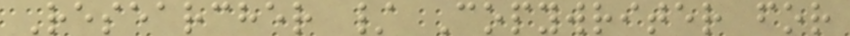Researcher / Copywriter for
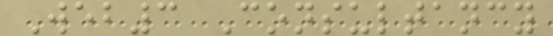Web3 Consultancy
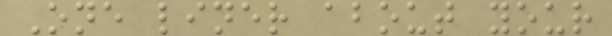One liner about your
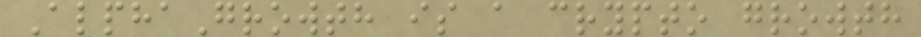AlphaGrowth is a crypto growth
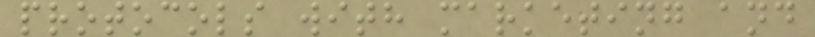protocols with marketing and
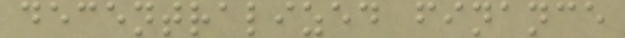decentralized finance
